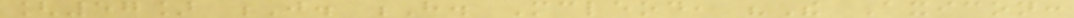[57] J. H. Mcleod, "The Axicon:
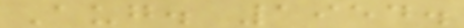Aug. 1954.
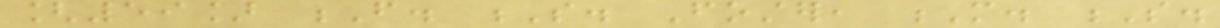[59] F. S. Foster, M. S.
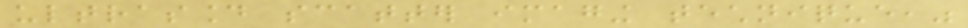ultrasound scatter imaging technique,"
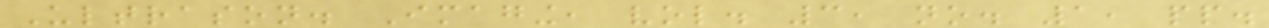Ultrason. Imaging, vol. 3, no. 1, pp.
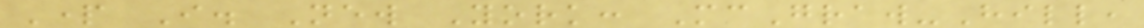Part I. New York: McGraw-Hill,
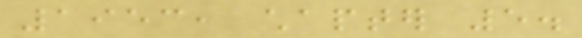1953, chapter 5.
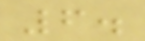6.
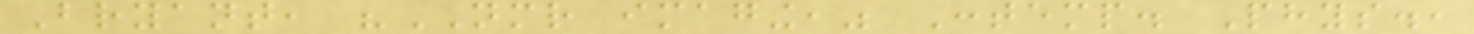Bryant, "NMR imaging," Contemp. Phys.,
